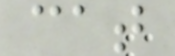cat
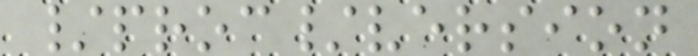/proc/version
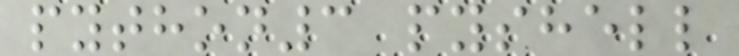python3 pyshell
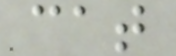cat
